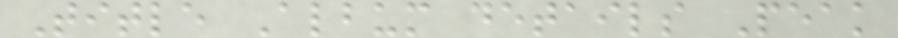Title Album details Peak
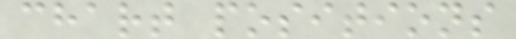chart positions
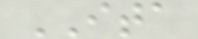ITA
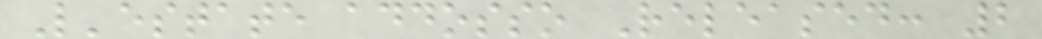L'estate addosso Released: 2
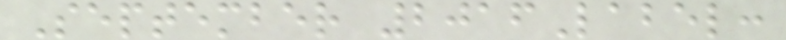September 2016Label:
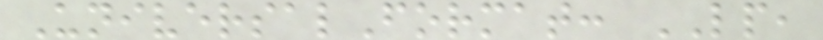UniversalFormat: LP,
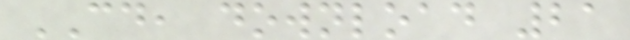CD, download 21
